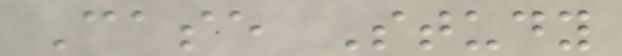Case Study
